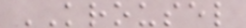KROUSEL
